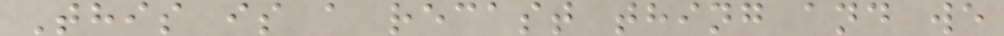This is a recast thing and we
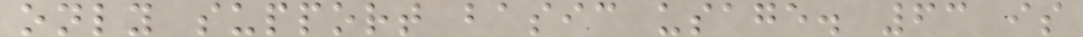only support basic usage. 63 is
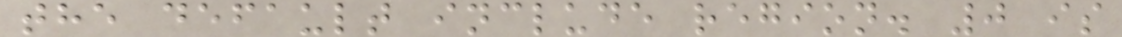the default include region. 0 is
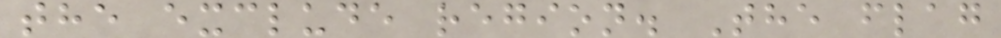the exclude region. The flag
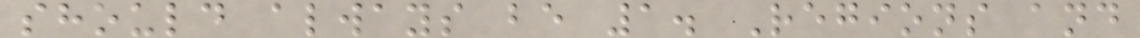should always be 1. Regions and
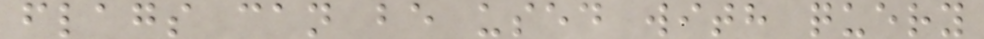flags can be used with query
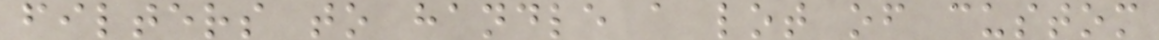filters to handle a lot of custom
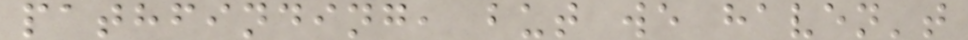pathfinding, but we haven't
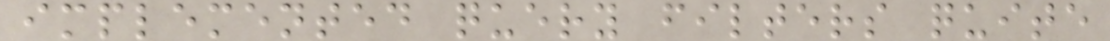implemented query filters quite
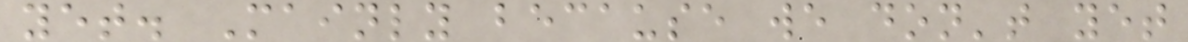yet. Mainly because we don't yet
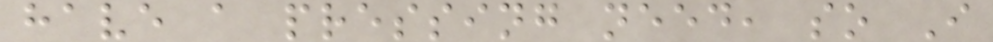have a pressing need, so I
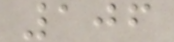106
